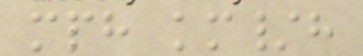mph km/h
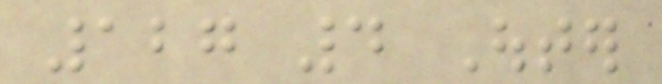127 4 Outer
